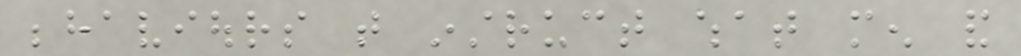behaviours that instruct what men and
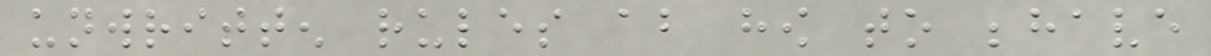unwritten rules about how to behave
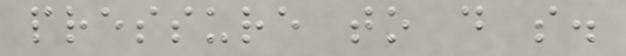pressure to do so.
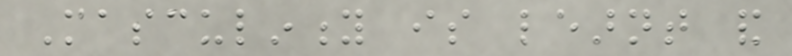Masculinity is learnt and
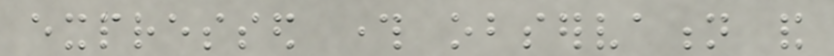expressed through observation and
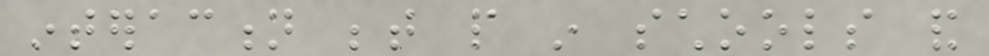interaction between people in schools and
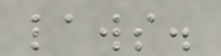laws.
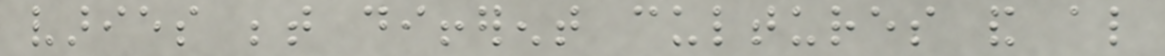varies between different cultures and also
